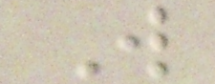W
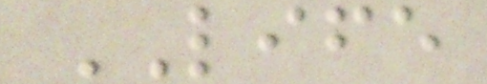LIFE
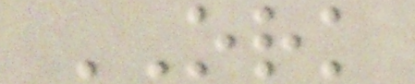ORK
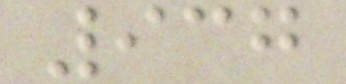937
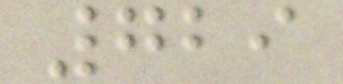729
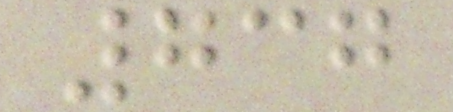737
